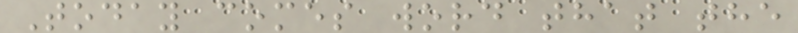Today comes word that the
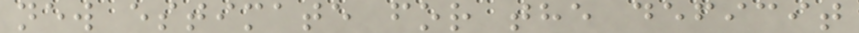new estimate for the deficit
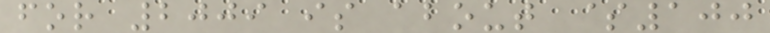for 2009 is about $100
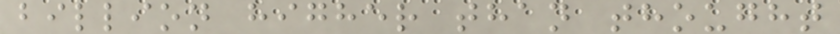billion higher than thought
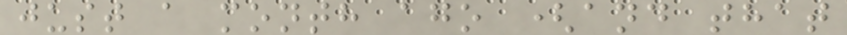just a month ago (and that
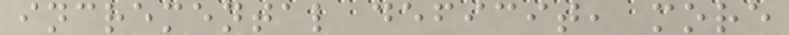incremental deficit, more
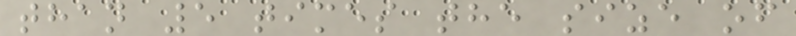than 5 times the size of
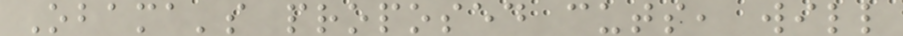Obama's proposed cuts, will
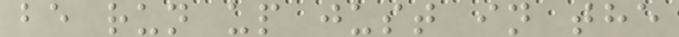be run up just in the
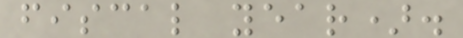fiscal year).
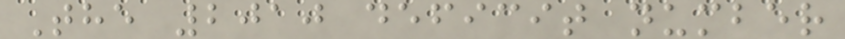The 2010 deficit number
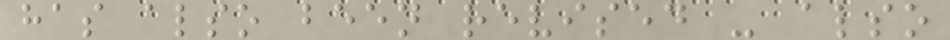has also been revised - also
